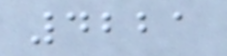4221
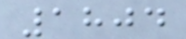1804
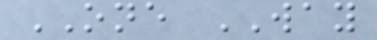ONE WAY
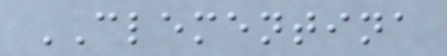CLEMENTINA
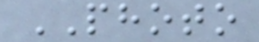PHOTO
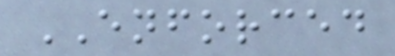ENFORCED
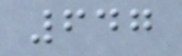647
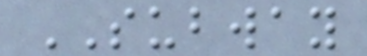SUBWAY
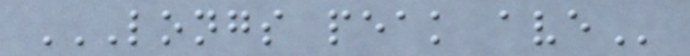LONGS PEAK AVE
